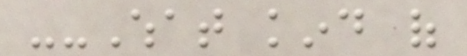--What kind of
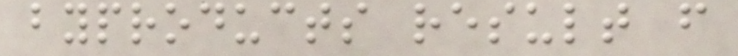byproducts result from
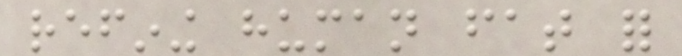refining human fat for
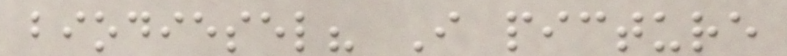biodiesel? I picture
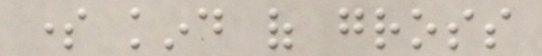some kind of gross
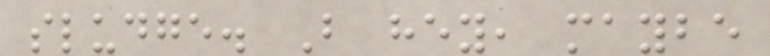sludge. But hey, maybe
